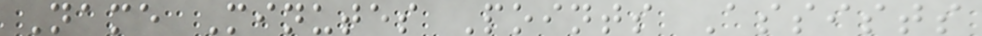Name Minutes Points Assists
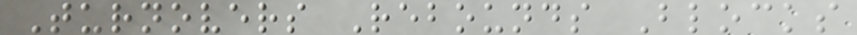Turnovers Rebounds Blocks
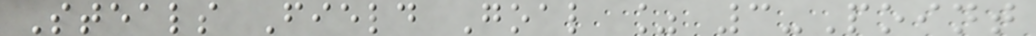Steals Field Goal % 3-Point
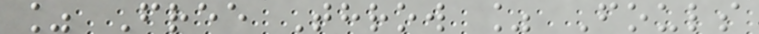% Free Throw % Fouls
